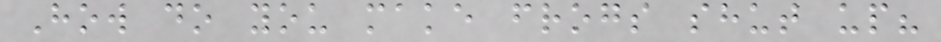How do you make frogs shut up?
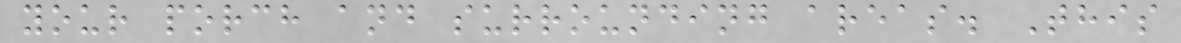your porch and surrounding areas. This
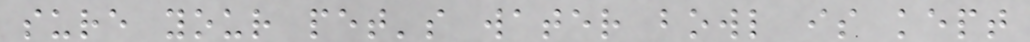sure your pet's water bowl is kept
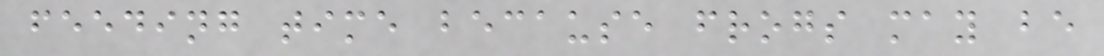feeding time because frogs may be
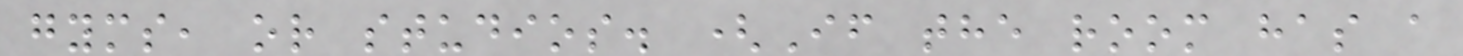gyms, or studios. (If the room has a
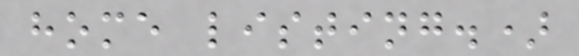home listing.)
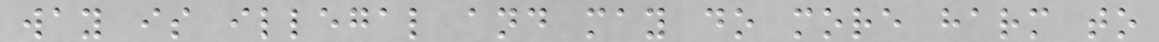way is illegal and may do more harm to
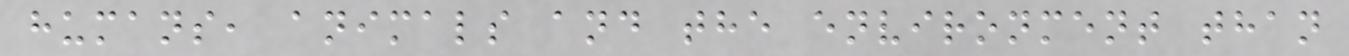humans, animals and the environment than
